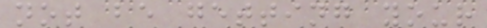not be getting your
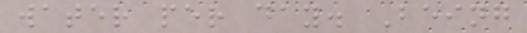water per day. Being
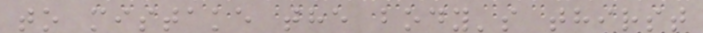to mistake the body's thirst
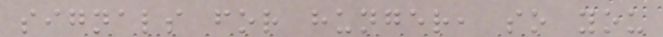signals for hunger, so you
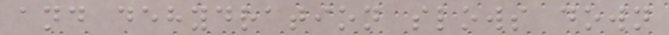and dehydration slows down
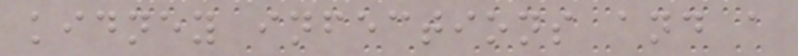kidney infections and a
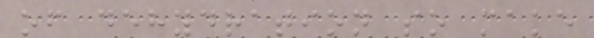of dehydration so make
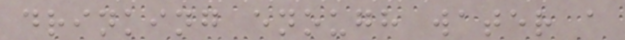drinking enough water a
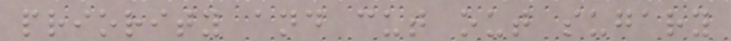priority and cut out sugary
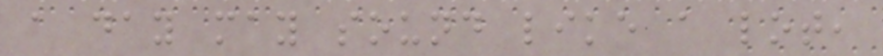a day may sound like a lot,
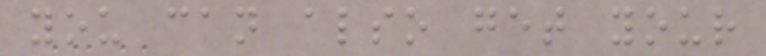you can also get your
